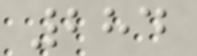284
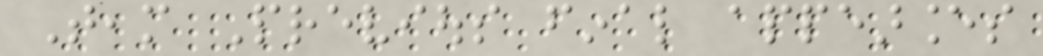Team Previous final appearances
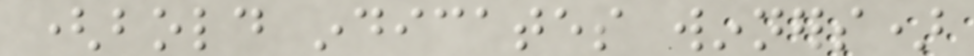(bold indicates winners)
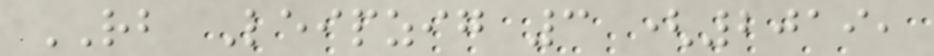RB Leipzig 3 (2019,
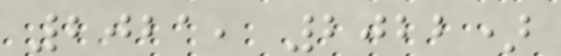2021, 2022)
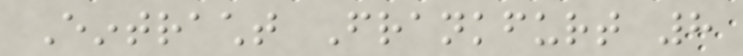Eintracht Frankfurt 8
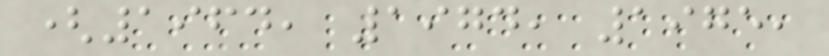(1964, 1974, 1975,
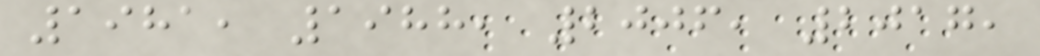1981, 1988, 2006, 2017,
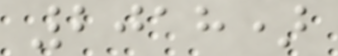2018)
